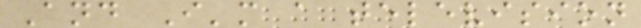And I'm a television
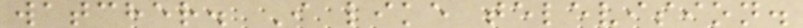watcher. I like television.
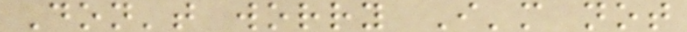Don't worry I'm not
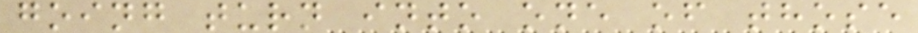going turn into one of those
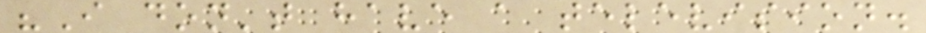"I don't have a television.
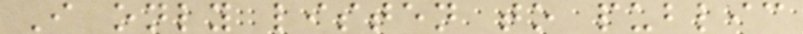I only listen to public
